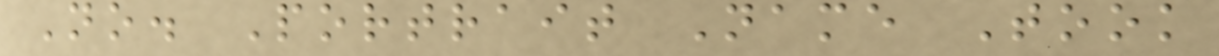No. Portrait Name Took
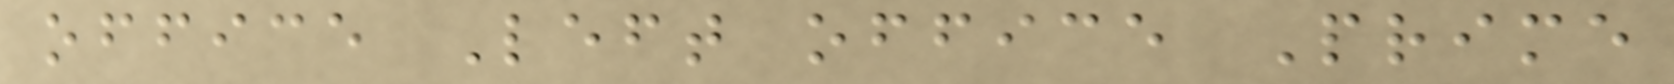office Left office Prime
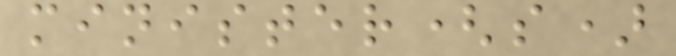minister(s)
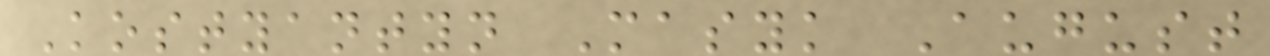Kostyantyn Masyk August
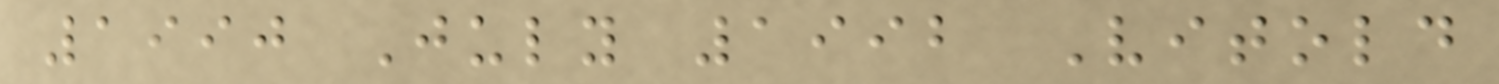1990 July 1992 Vitold
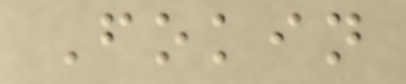Fokin
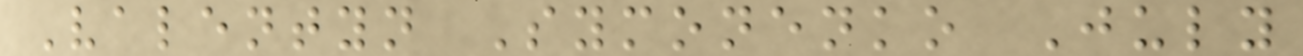Valentyn Symonenko July
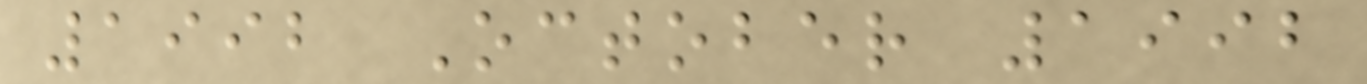1992 October 1992
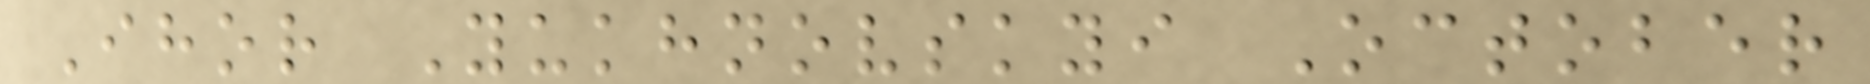Ihor Yukhnovskyi October
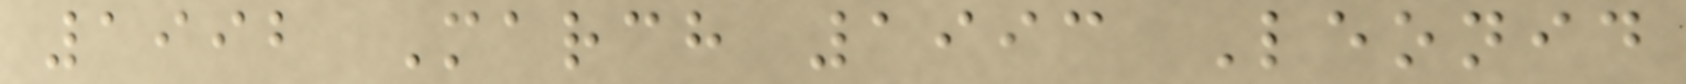1992 March 1993 Leonid
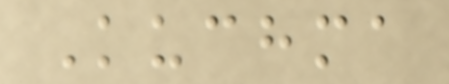Kuchma
